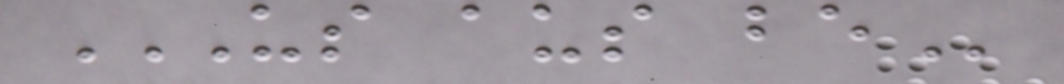US AUS BE
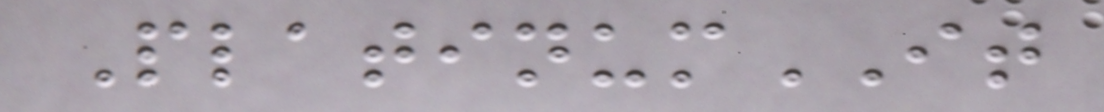PlatinumIT
